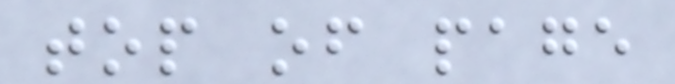top of page
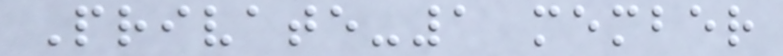Private-1 member
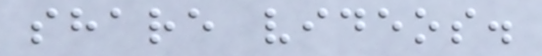share videos.
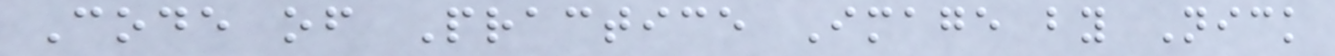Code of Practice Image by Nick
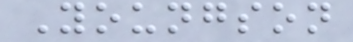Youngson
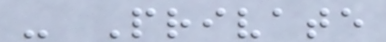- Private
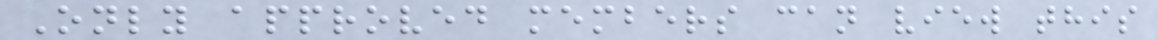Only approved members can view this
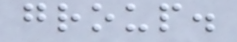group.
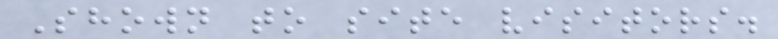Shown to site visitors.
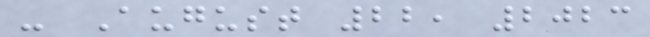- August 22, 2023
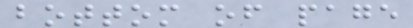bottom of page
